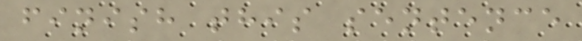finish this sentence
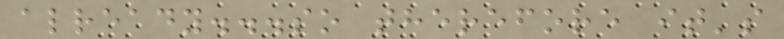already...so therefore it's
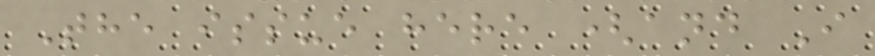The issue here (and I
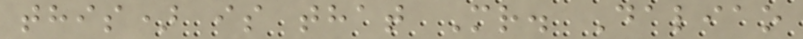this) is that Mr. Daliao
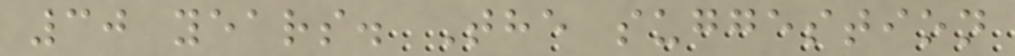30 years. The suggestion
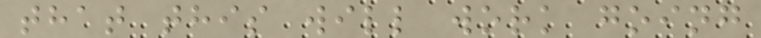that this will work going
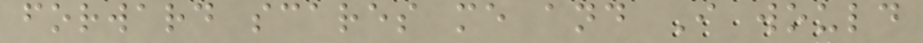forward scares me and I would
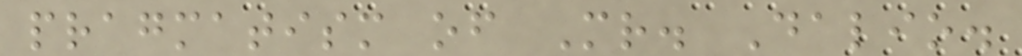pragmatism of Mr. Dalio.
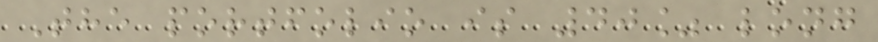The portfolio is 40% long
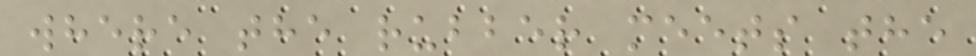where the rubber meets the
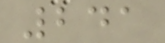241
